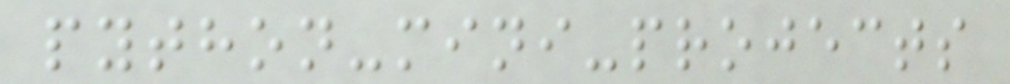python-mini-projects
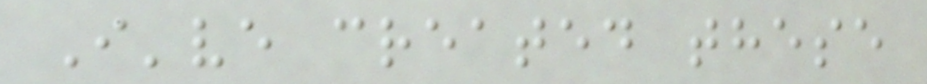I've created these
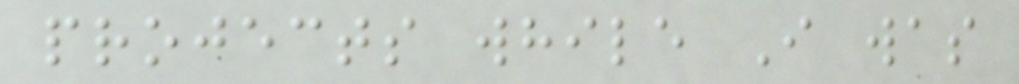projects while I was
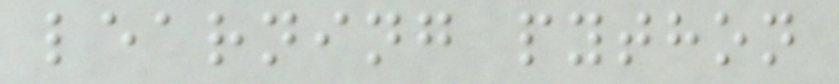learning python
